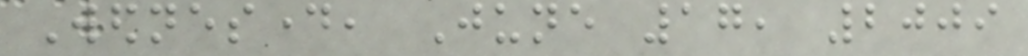Wednesday, June 17, 2009
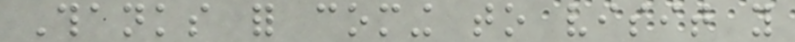Thanks for coming to visit you
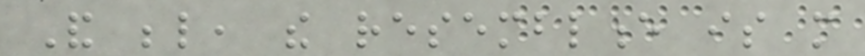And below, the resemblence is more
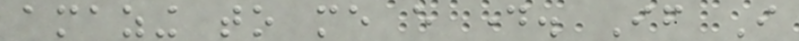amazing to me every day. If I
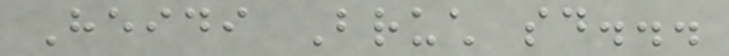Heidi Bruch said...
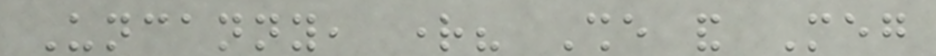Uncanny, right? She and Meg
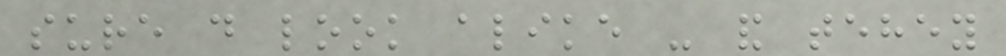sure do look alike - and tehey
